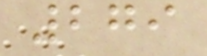279
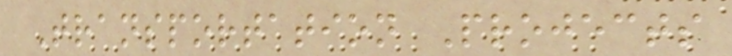Transportation Projects
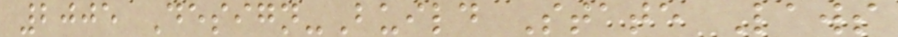2005 Design-Build State Laws
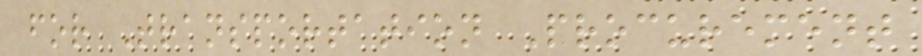for Transportation Procurement
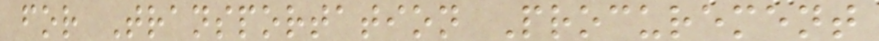for Transportation Procurement
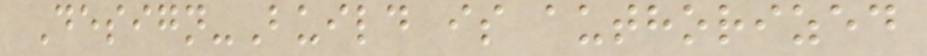Design-Build is authorized
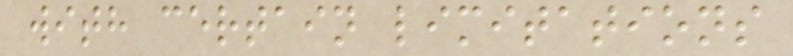with certain limitations
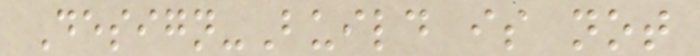Design-Build is not
